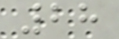28
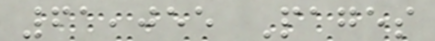61,055 Pages
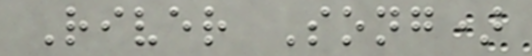River Song)
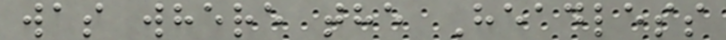was where the Headless
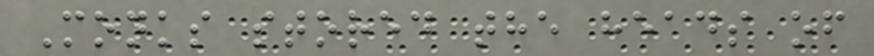Monks stored the heads of
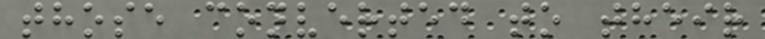those converted to their
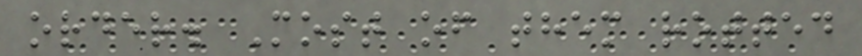order. Most of them rotted
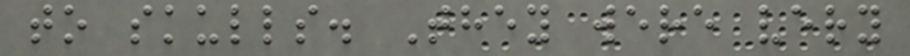to skulls. They were very
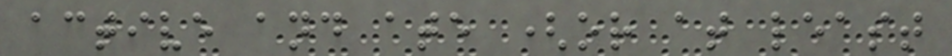active and ate (or at least
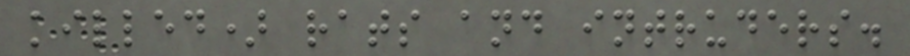killed) rats and intruders.
